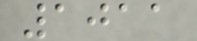1011
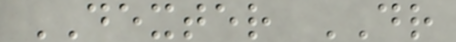DEXTER DR
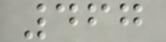467
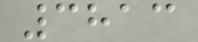3813
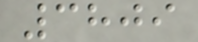3809
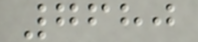7680
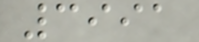3991
